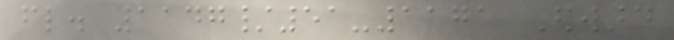fl. 1147/51-1171 Edward
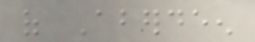of Aberdeen
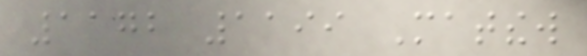1172 1199 Matthew
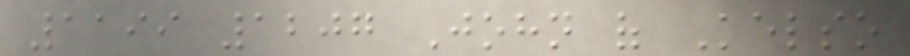1199 1207 John of Kelso
